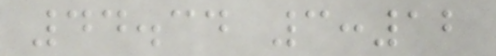44.34 3:12
